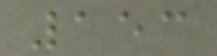153
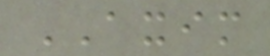AXIM
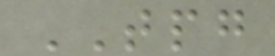TPG
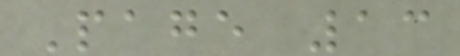Page 13
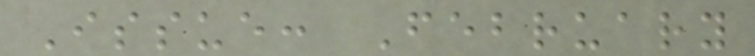Issue: February
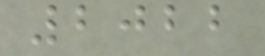2022
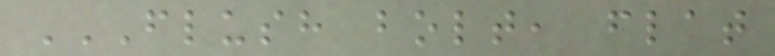FLUSH BOLT, FLAT
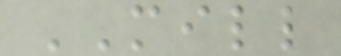MILL
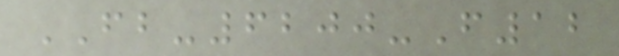FB-6200-F12
